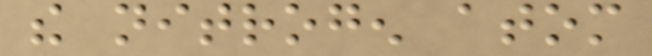the nitrogen atom
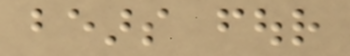bears four
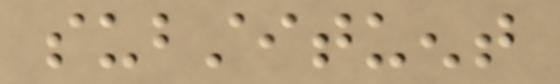substituent
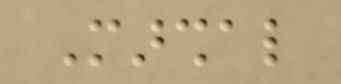Marshal
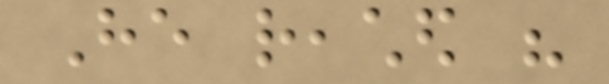He reached his
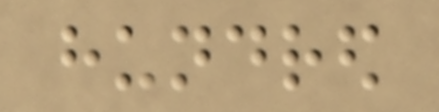hundred
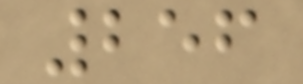256
